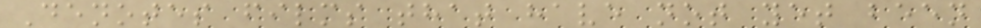Denotes films that have not yet been
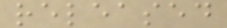released
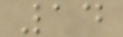14
